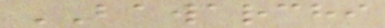BAWARCHI
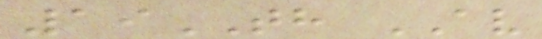19TH AV
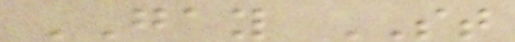GAY ST
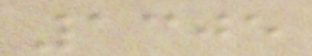1305
